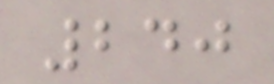240
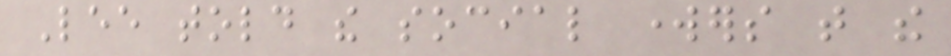Lee told the social workers that the
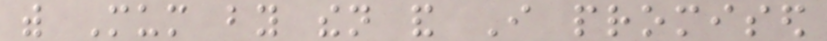with Mum by then and I promised
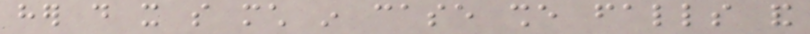her do it so much in case she falls and
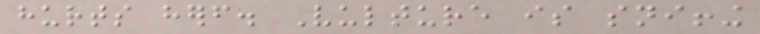hurts herself. Vulture is sniffing
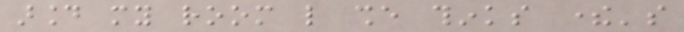around my room like she thinks there's
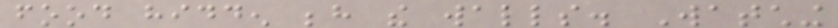food hidden behind the walls. Watching
